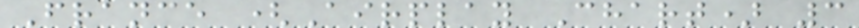France (Airplay Chart) 3
